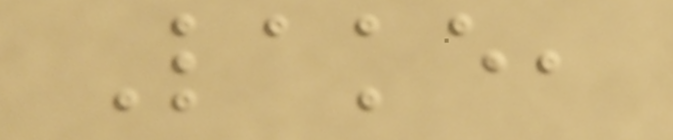Lake,
